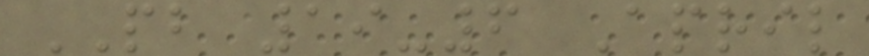PB 19-6 April
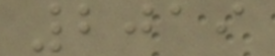2019
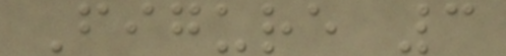Figure 3
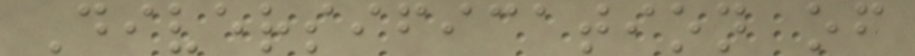Diversification of
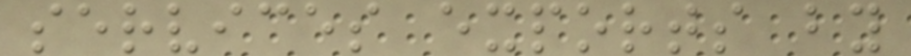services exports by
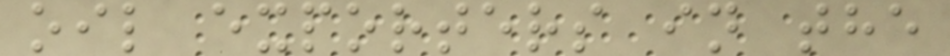oil exporters in the
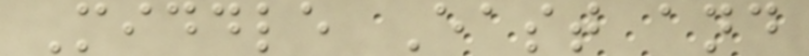Middle East and
